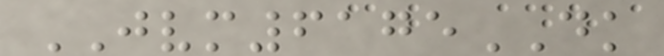JVM6175DK
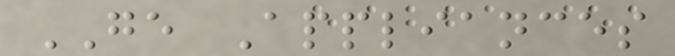GE Appliances
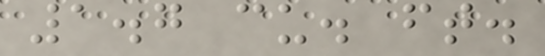1.7 cu. ft.
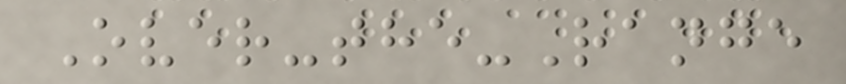Over-the-Range
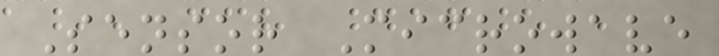Sensor Microwave
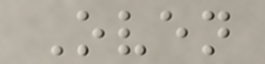Oven
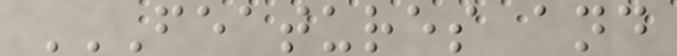FEATURES AND
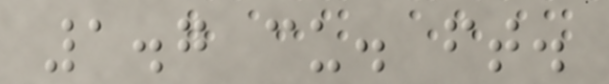1.7 cu. ft.
